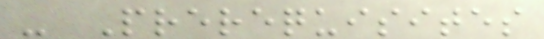- Prerequisites
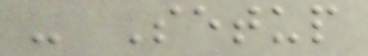- Setup
